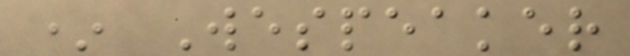* Wespeaker
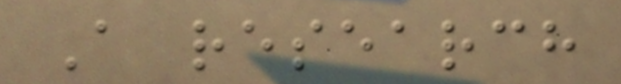A research
